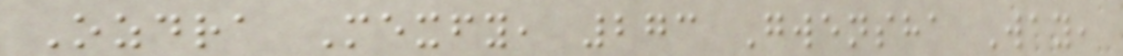Ozdra Mexfy, 273 Gwensha Way,
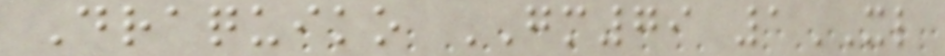Draquiko GM79 1XL
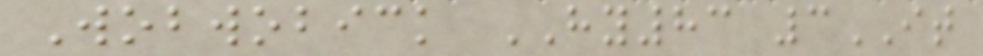Wobwobick HY83 3IT
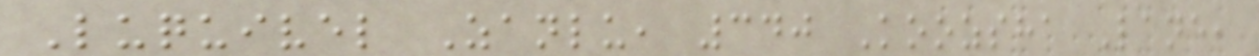Luquivel Zanlu, 340 Koozsha Lane,
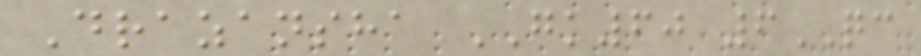Drazansha GK60 6QC
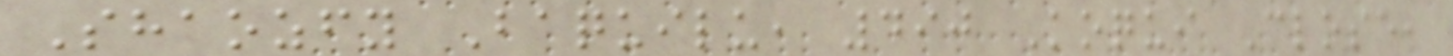Shaozfy Baquilu, 490 Koqui Close,
